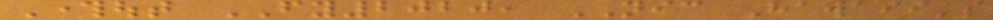Throughout FY2020, NIC Hawaii's
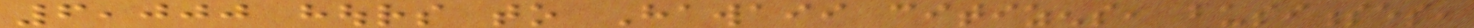6,000 hours to Hawaii citizens, businesses,
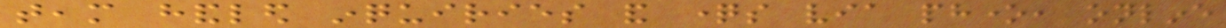team handled inquiries and questions via phone, online
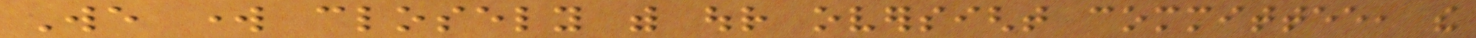We work closely with our oversight committee, the
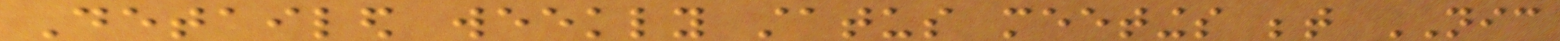Detailed weekly status meetings between NIC
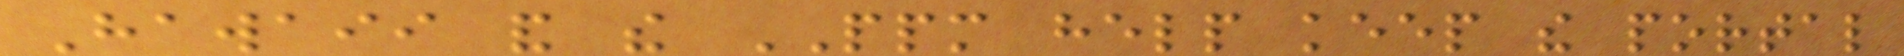Hawaii and the PPM help keep the portal
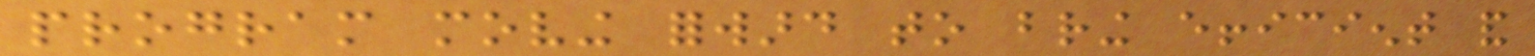program moving forward to bring efficient and
